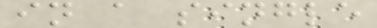in a single
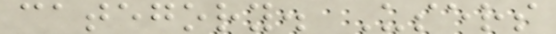category. Users
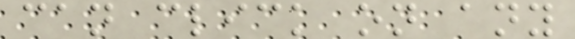can click on any
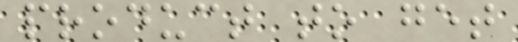product to get
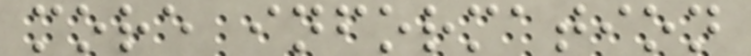more information
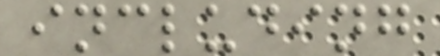including
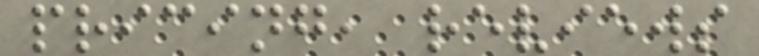pricing, reviews
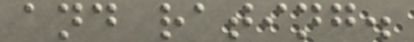and rating.
